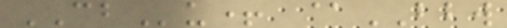CBu+ @BBW
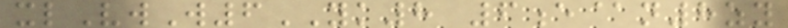xlVwW6YK8 6e@n8zy
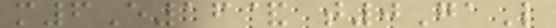m6E16& t0GaL
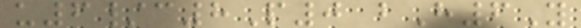u6/c8P0 bH6Y
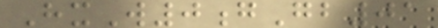HxW0gGb01
